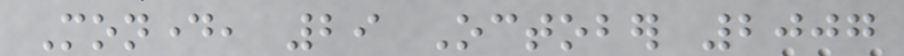Monday, 29 October 2007
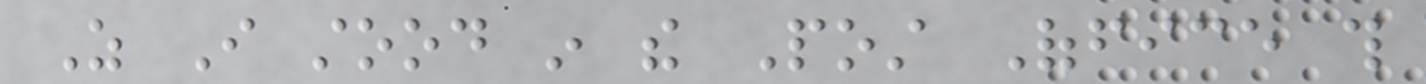As I stood in the Post Office this
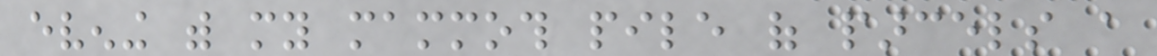evening with my mammoth pile of parcels a
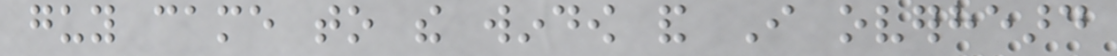guy came to the window and I overheard
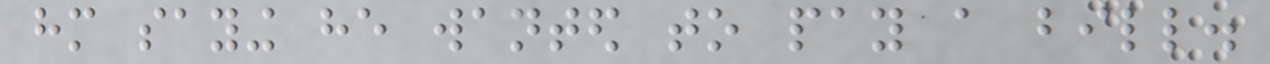him saying he wanted to pay a bill.
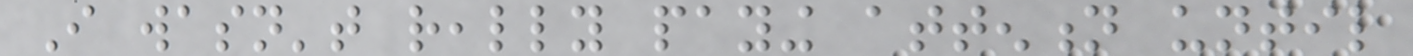I wasn't really paying attention until
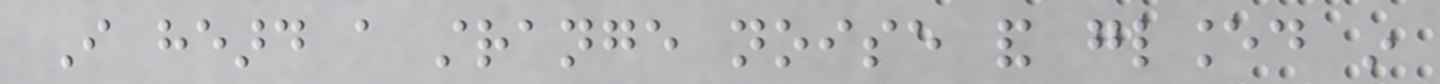I heard a strange noise and glanced in
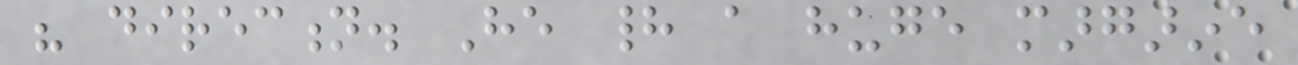his direction. He had a huge margarine
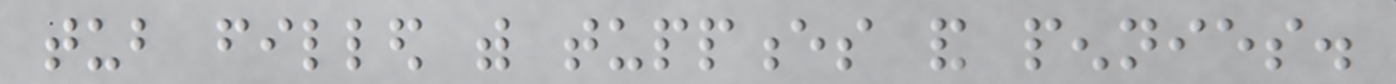tub filled with tuppences and pennies.
